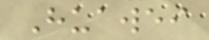Huawei
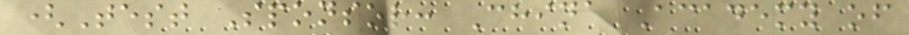(Test Sponsor: China Academy of
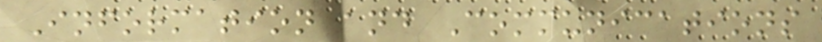Information and Communications
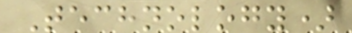Technology)
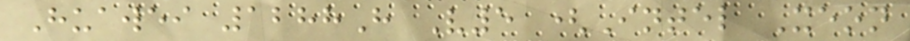Huawei 1288H V5 (Intel Xeon
